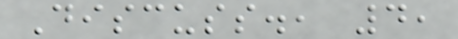Discuss., 4,
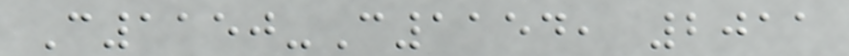C1150-C1154, 2011
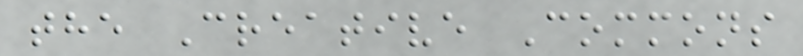the Creative Commons
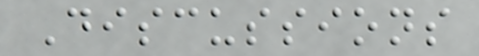Discussions
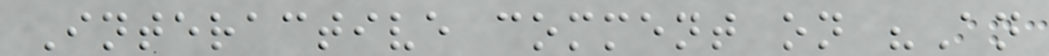Interactive comment on "An
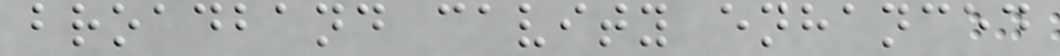broadband cavity enhanced
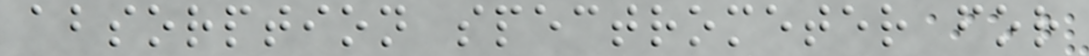absorption spectrometer for
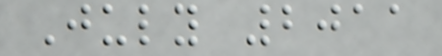July 2011
